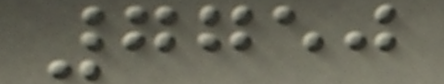7750
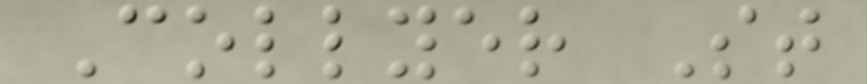Collyer St
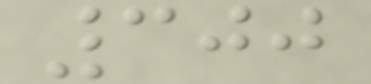300
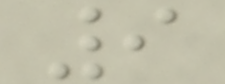9
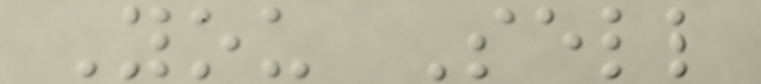You Sell
